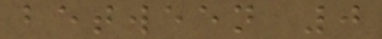between 0
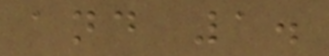and 1.
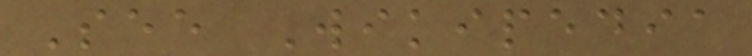See Wikipedia
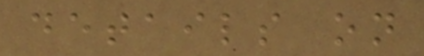details on
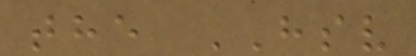the HSV
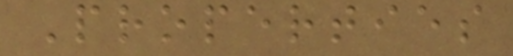Properties
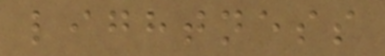lightness
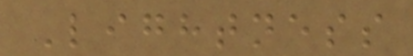Lightness
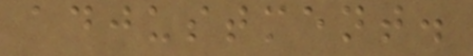adjustment.
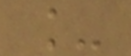_
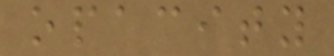opacity
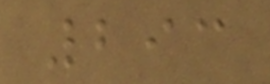293
